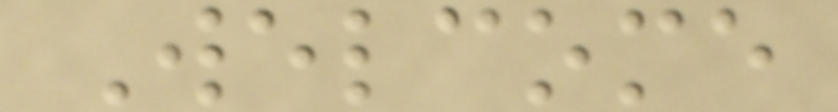Welcome
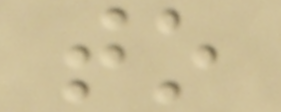to
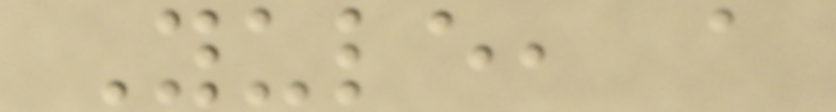Yule, a
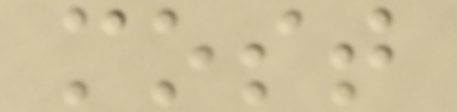most
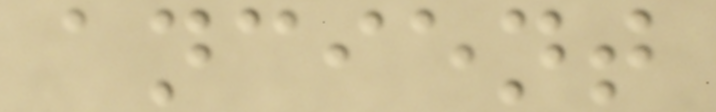ancient
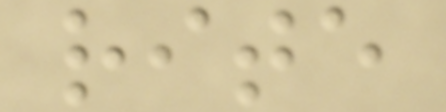rite
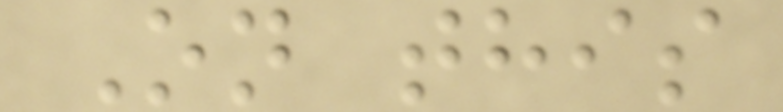On this
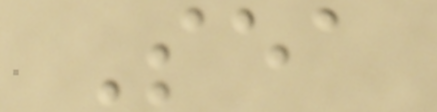Sea
